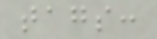tags:
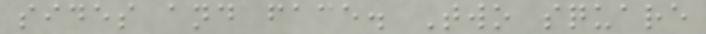sides and face. Two square
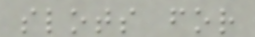slots for
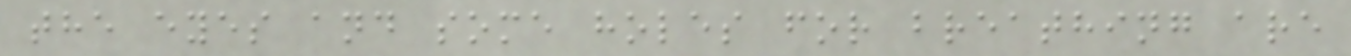the eyes and some holes for breathing are
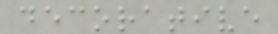decorative
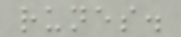runes.
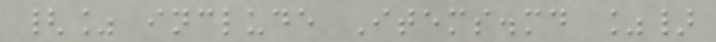{% include Items.md %}
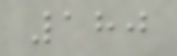180
